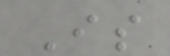Is
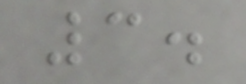3.
